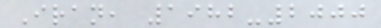Iran, 1982-2000
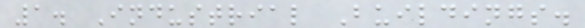1. Industrial Buildings.
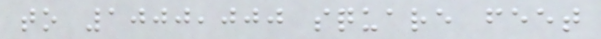to 1000,000 square feet
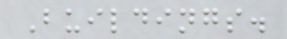Buildings.
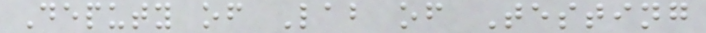Deputy of Lab of Testing
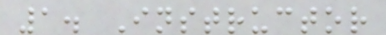1. Instructor
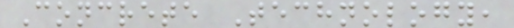Concrete Technology,
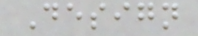Design
